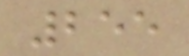255
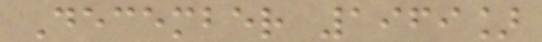December 1969]
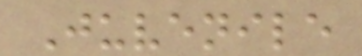Juvenile
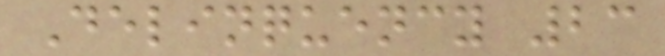Delinquency 23
